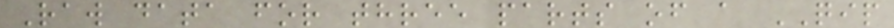Raw data for three parts of a QIP
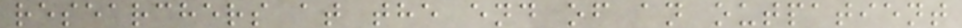researchers at the end of an outpatient
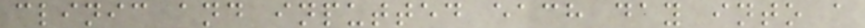clinic and inputted each day into a
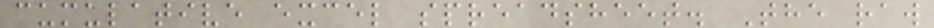cumulative excel spreadsheet. The raw
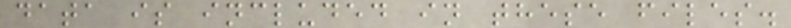data is included in these files.
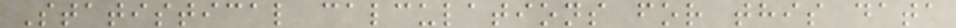Statistical calculations for this data
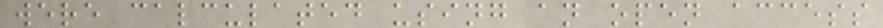were calculated using an open access
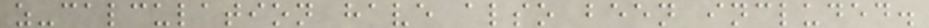z-calculation have also been included.
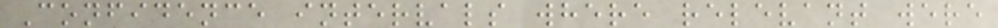Confidence intervals where relevant were
